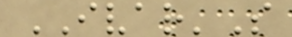IVAR'S
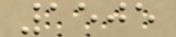1505
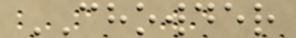CHOWDER
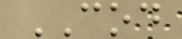COD
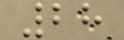28
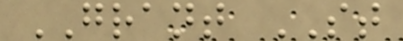GRANT ST
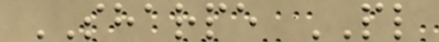SHARPE PL
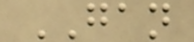GAN
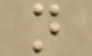n
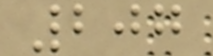207
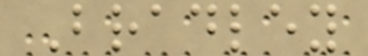Bradley
